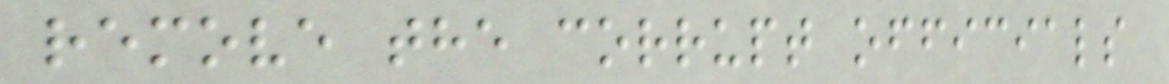remove the corrupt officials
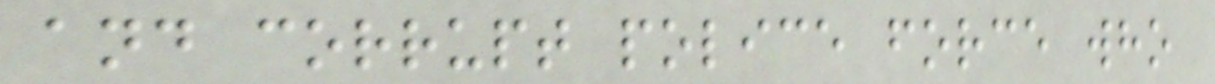and corrupt police force who
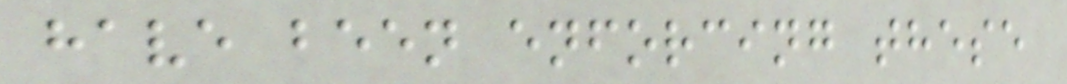have been enforcing these
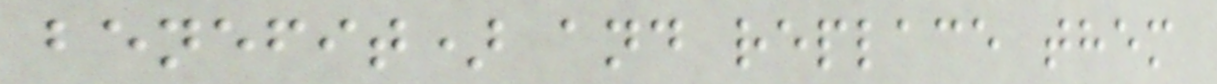benefit) and replace them
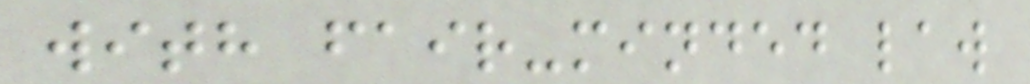with fair-minded law
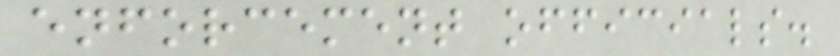enforcement officials.
